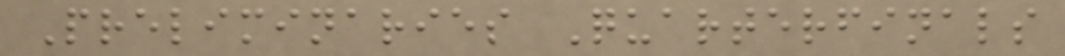Preliminaries Quarterfinals
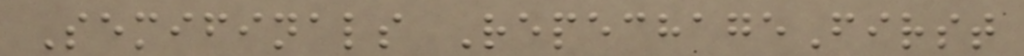Semifinals RepechageFirst
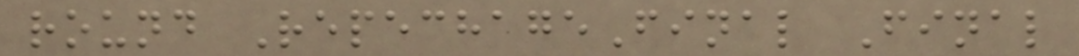round RepechageFinal Final
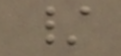/
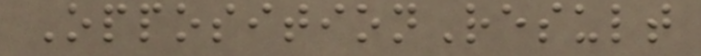OppositionResult
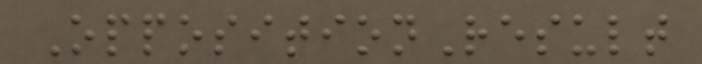OppositionResult
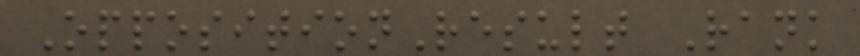OppositionResult Rank
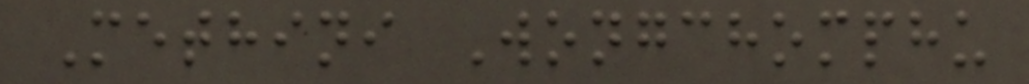Methini Wongchomphu
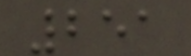251
